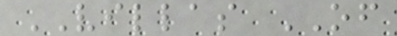VILLAS OF
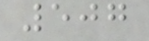507
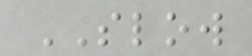SLOW
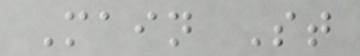Main St
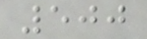500
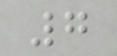7
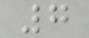7
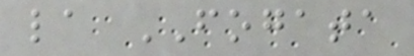la FOGATA
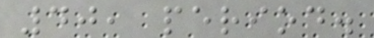40, period.
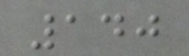140
